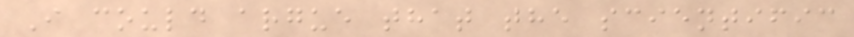I could argue that the scientific
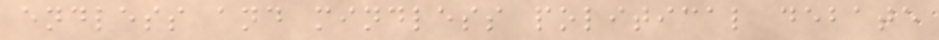endless and mindless political debate
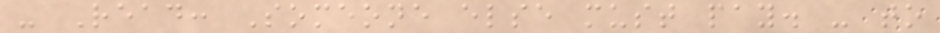- Read: Someone else must pay. - to
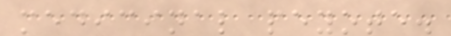medicinal peyote.
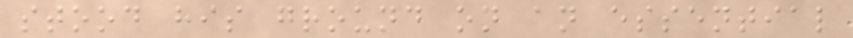stood his ground on an essential
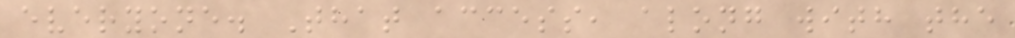everyone. That access, along with the
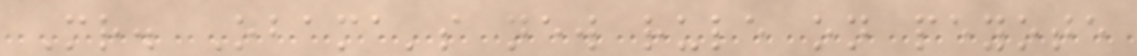Mr. Obama's new rule on peyote
